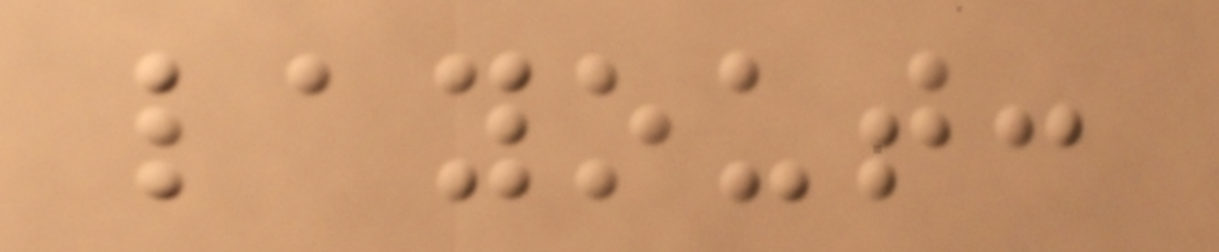layout:
